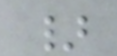}
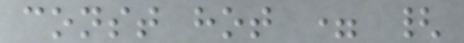const hot = {
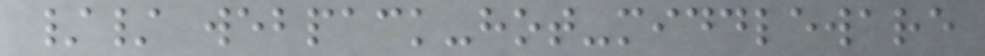// webpack-hot-middleware
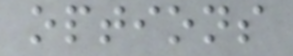options
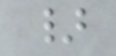}
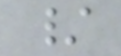/
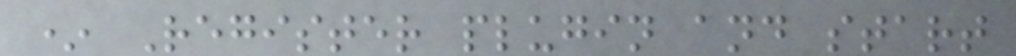* Register plugin and start
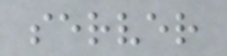server
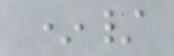*/
